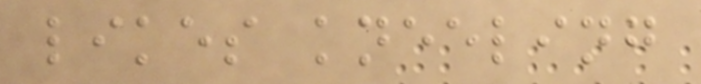likes kneeling
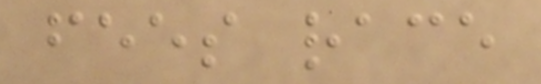fees race
